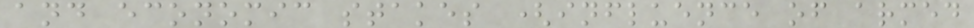and economic stakes (influence of armed
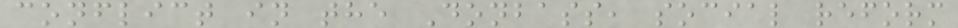conflict in the Donbass, social reform
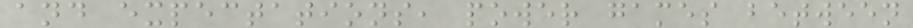and expectations, power games between
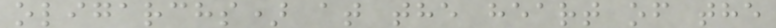oligarchs) at the heart of the
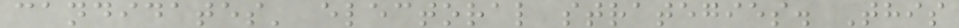candidates' electoral strategies. This
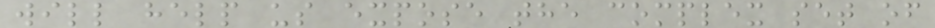will help us expose the complex set of
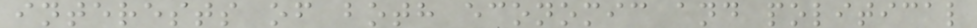interests of both economic and political
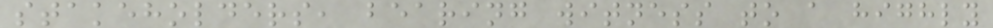stakeholders, bearing witness to a highly
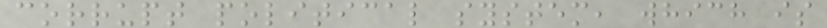corrupt political system, which is
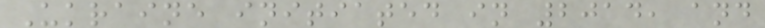Ukraine initiated in 2014, and
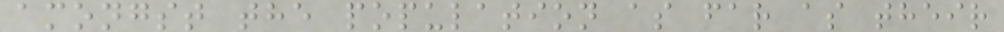amongst the population as far as their
